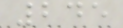245
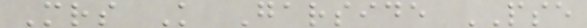Mrs K Garside PSE
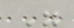"
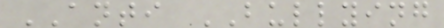ANTI BULLYING
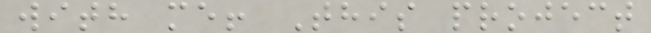with me! This project
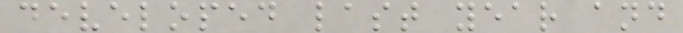developed last year and
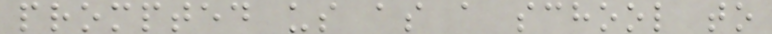prompted us as a school to
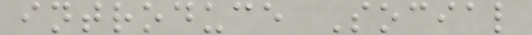introduce Social
